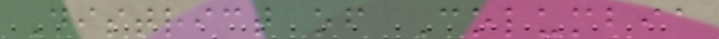District of Columbia
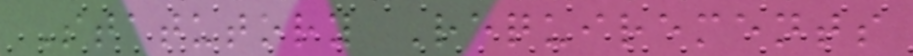Statutory Requirements
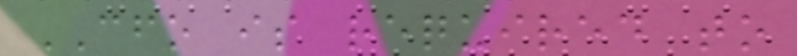CFO is required to
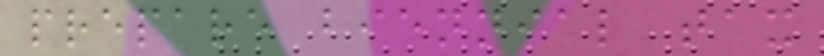prepare biennial tax
